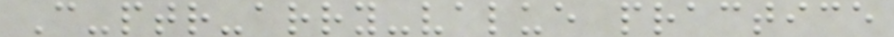C-ptr-arry-value practice
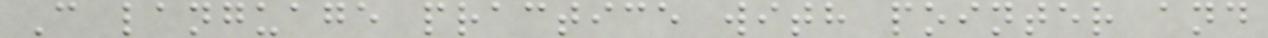C language practice with pointer and
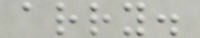arry.
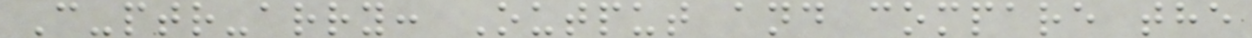C-ptr-arry: Output and compare the
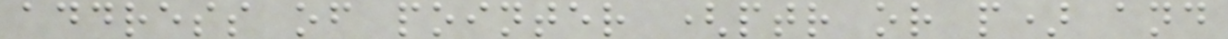address of pointer (ptr or p) and
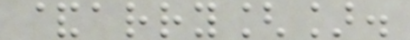&arry[].
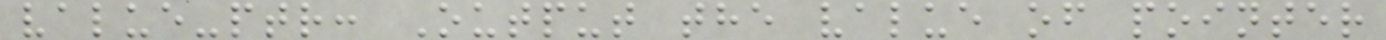value-ptr: Output the value of pointer
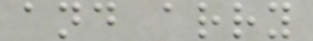and arry
